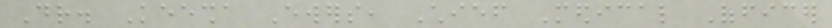Dr. Keesha Ewers, Chief Medical Officer
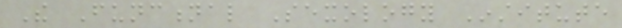The Functional Sexology Institute
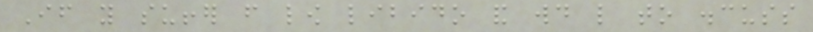If you suffer from low libido and would like to discuss
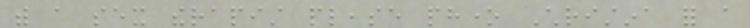with a sex therapist please phone Christina for a
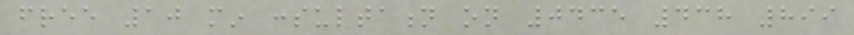free 10 min consultation on 0435 438 899
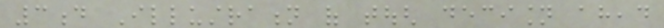3d Illustration of tough decision ahead
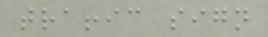traffic sign
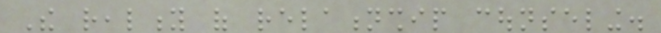The reality of relationship counseling.
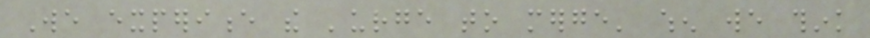We experience the 'urge to merge' when we think
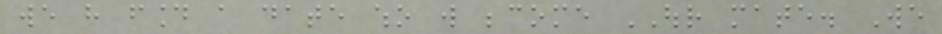we have found a date who will become OUR mate. We
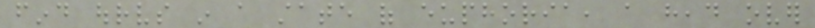find ourselves in a state of euphoria, a head over
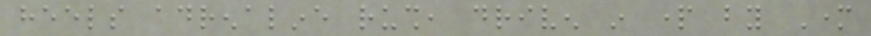heels adrenaline rush, driven in part by Mother
